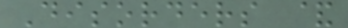Disorders &
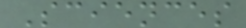Sciences
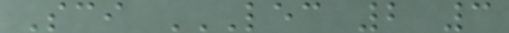Sci LEC 2 3
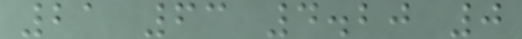21 63 4.20 0
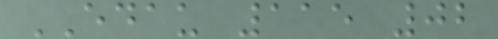EDAU 115 02
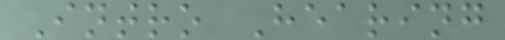Intro Hearing
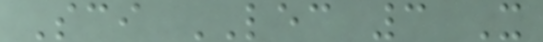Sci LEC 3 X
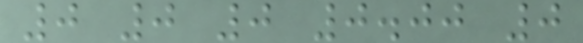0 0 0 0.00 0
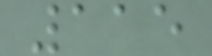115
